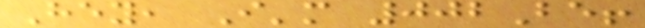Hey, I'm 002Be!
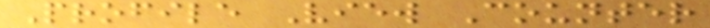Profile View Counter
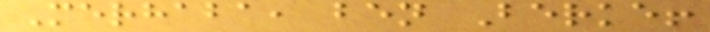Merhaba, ben Berke!
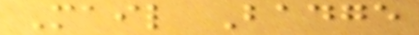Mail Badge
